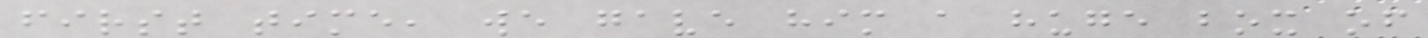first time, we gave him a huge box of
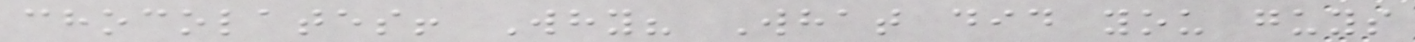chocolates! Why? What did you guys
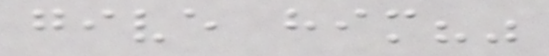give him?"
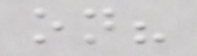on?
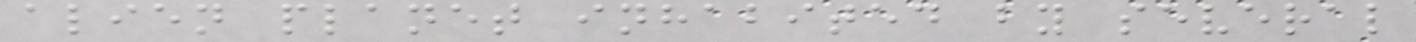alien planet inhabited by several
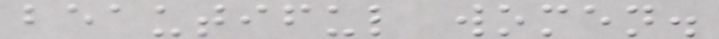beautiful women.
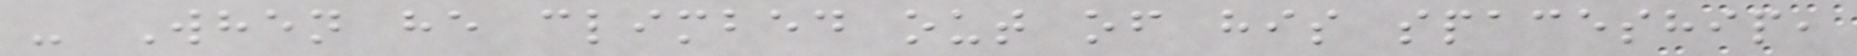- When he climbed out of his spaceship,
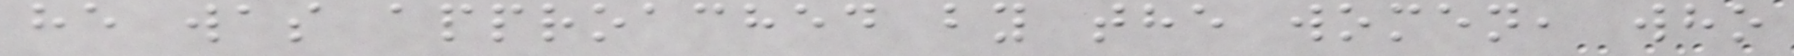he was approached by the women, who
